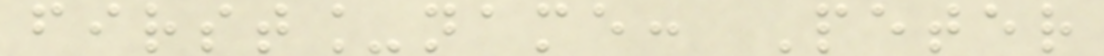first_name: Peter
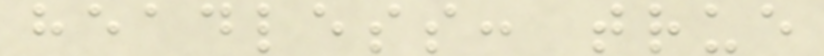headless: true
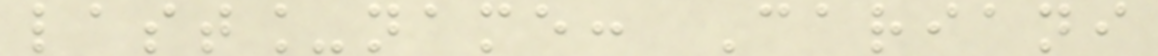last_name: Cariani
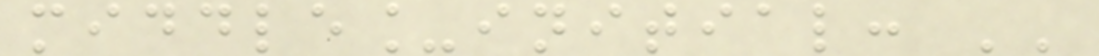middle_initial: ''
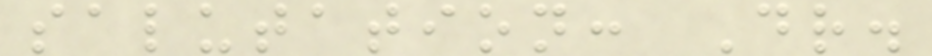salutation: Dr.
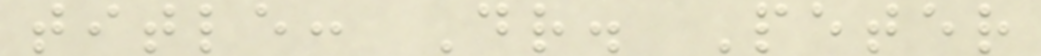title: Dr. Peter
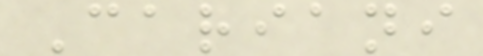Cariani
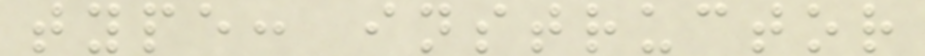type: instructor
